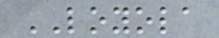LOYOLA
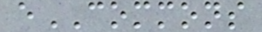eCOMMONS
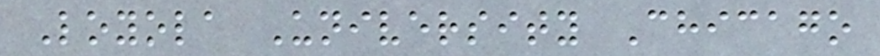Loyola University Chicago
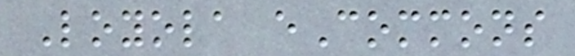Loyola eCommons
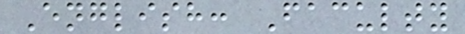English: Faculty
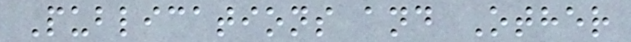Publications and Other
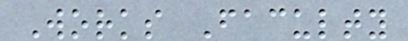Works Faculty
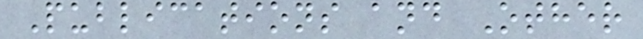Publications and Other
